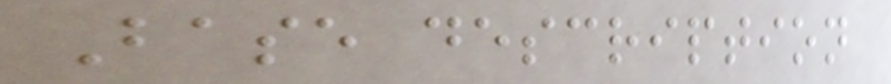Base description
